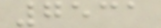7531
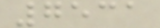7531
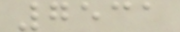7531
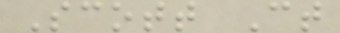Scott Ct
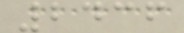2436
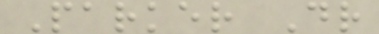Parker Dr
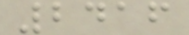2416
